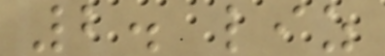2. liz
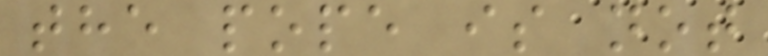the pope is not
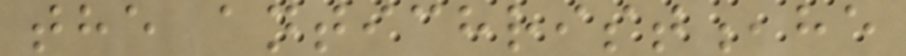the antichrist,he
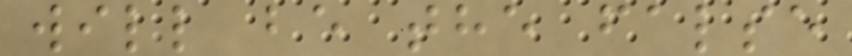will be the false
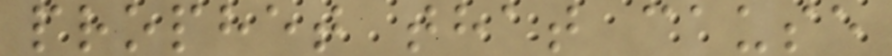prophet that cause
